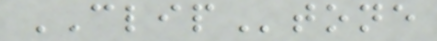CLIPtone
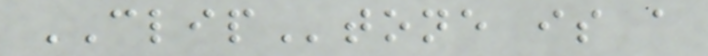CLIPtone is a
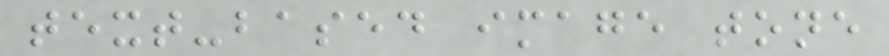text-based image tone
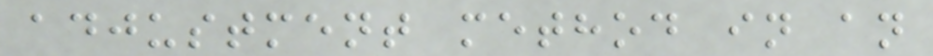adjustment method in an
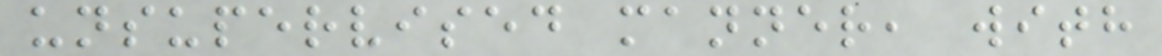unsupervised manner, with
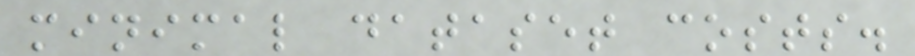minimal dataset costs.
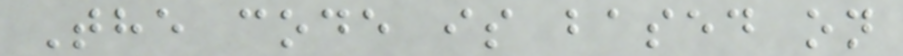The code is based on
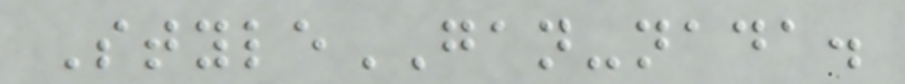StyleGAN-nada.
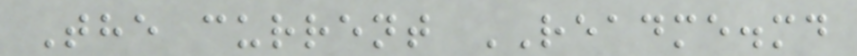The current README.md
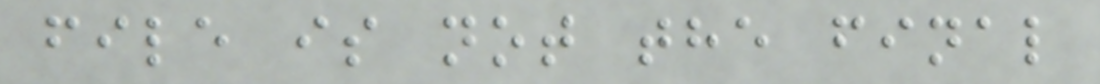file is not the final
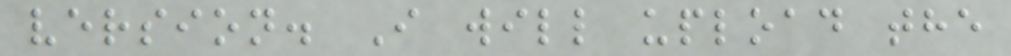version. I will upload the
